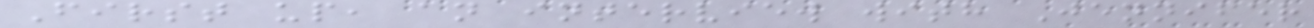First up, an interview with Jennifer
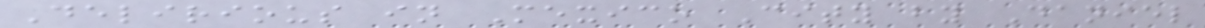Delirious in Mexico City by Daniel
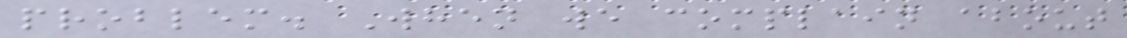problem. When we complain about
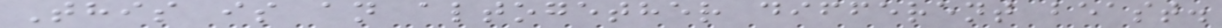This is an altogether different beast.
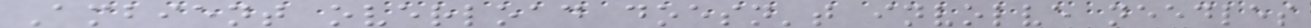Ambient overload doesn't involve needles
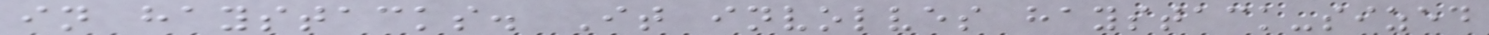in haystacks. It involves haystack-sized
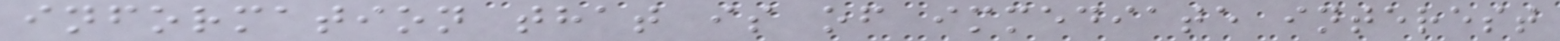information that is of immediate interest
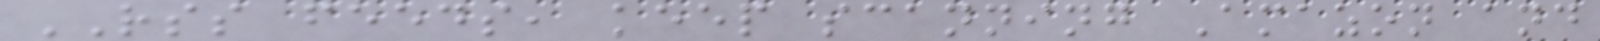RSS feeds, keep scanning Amazon and
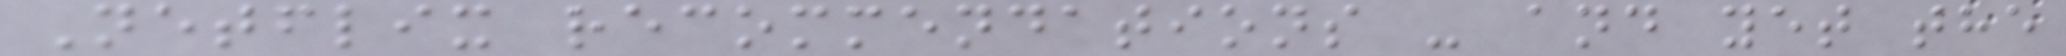Netflix recommendations - and yet the
